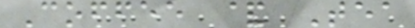Coffee & Tea
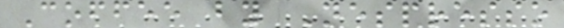Coffee by Nespresso
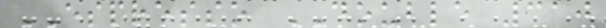ESPRESSO DOUBLE 310
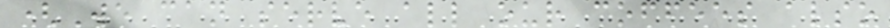(We can serve all our coffees also
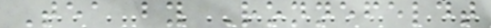Tea by Ronnefeldt
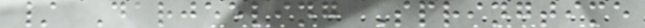/ Darjeeling Springtime
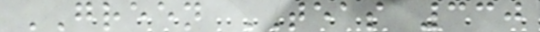GREEN TEAS 330
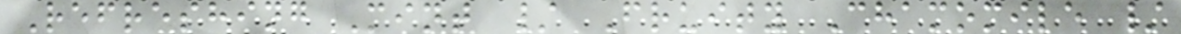Refreshing Mint / Fruity Chamomile /
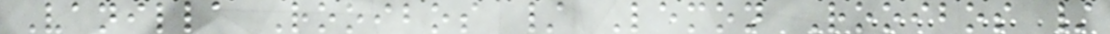Vanilla Rooibos / Lemon Rooibos /
